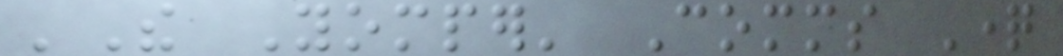'The Yomper' Comms Question
